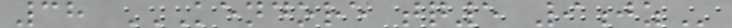38 KENDORE TQ5 9JZ
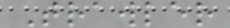Trawler
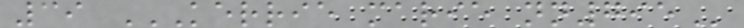39 KERRIE MARIE NN795
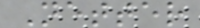Netter
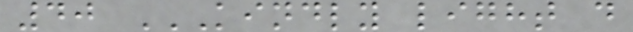40 KINDLY LIGHT D
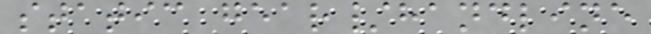static gear/handline
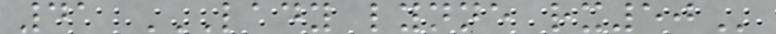41 LADY LYNNE RX50
